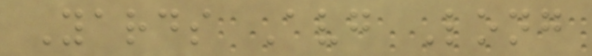Yards Avg Long
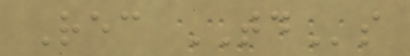Rec TDs
